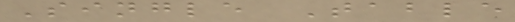Single Table
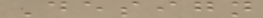Design
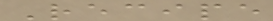Recipe
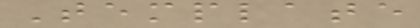Template
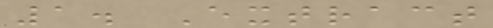1. Extract
